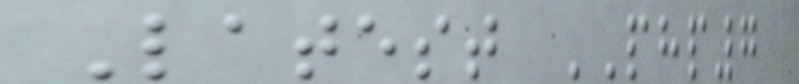Latest PHP7
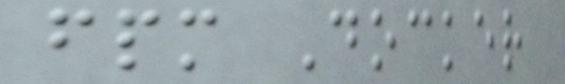fpm Docker
